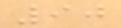90
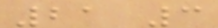21 3
